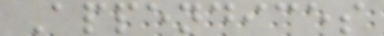Appendices
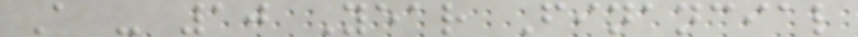A - 10 Year Financial
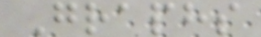Graphs
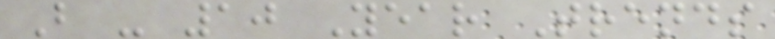B - 10 Year Trends
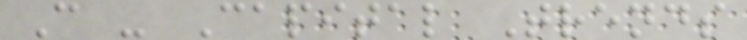C - Capital Trends
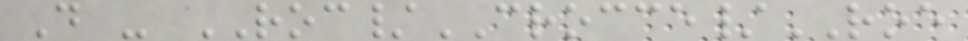D - ROC/CROCCE/ROE
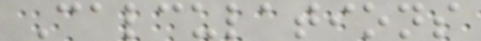Calculations
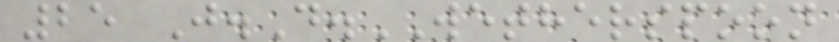25 J.D.WETHERSPOON
